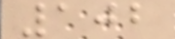102
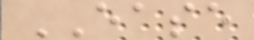EASE
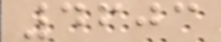4603
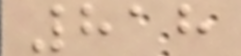818
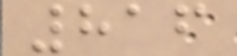816
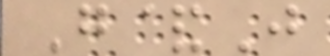G&J
